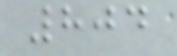804
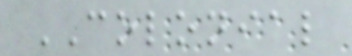COLONIAL
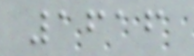1616
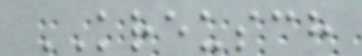KREUSCH
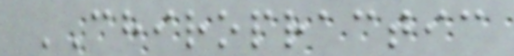CHIROPRACTIC
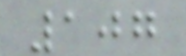107
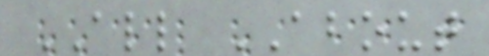ALL ABOUT
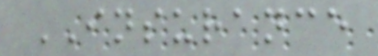INSURANCE
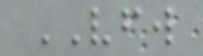VFW
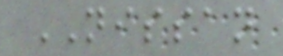NISSAN
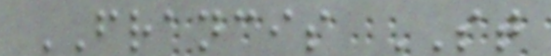FRANCIS ST
